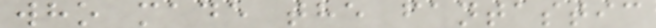who made the fantastic
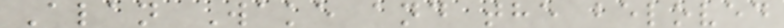Alan Wake and the beloved
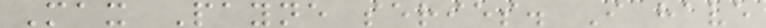Max Payne series. I have
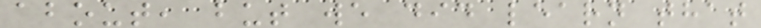about, but we did learn that
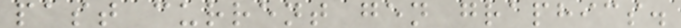past current gen graphics.
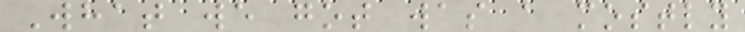What we got was a mostly
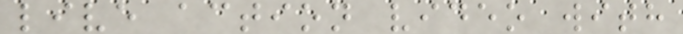live action video with
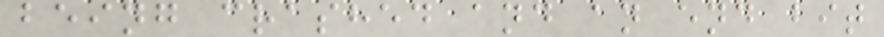being crashed and an end bit
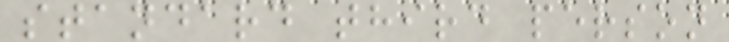standard third person
